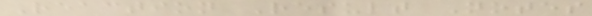Reaction Result Notes
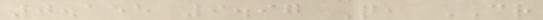0.155 9.97 Q, CR
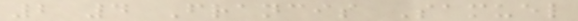2 4 Francis Samuel
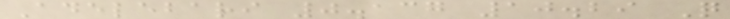Adelebari 0.137 10.29 Q
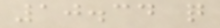10.34 q
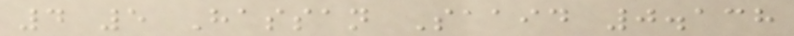4 5 Hassan Saaid 0.138
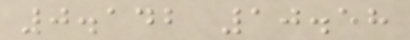0.142 10.58
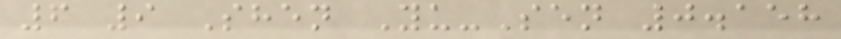6 9 Shen Yu-Sen 0.158
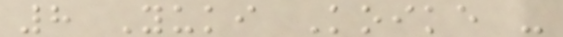8 Yuki Koike -
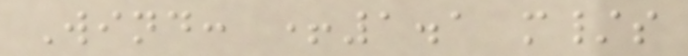Wind: +1.1 m/s
